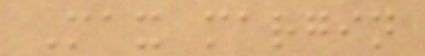Max margin
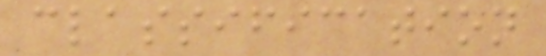classification
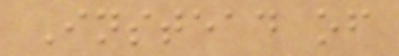Instead of
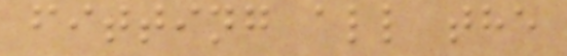fitting all the
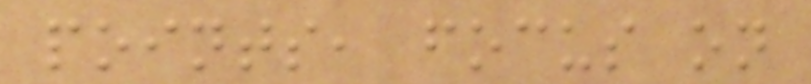points, focus on
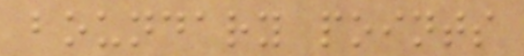boundary points
